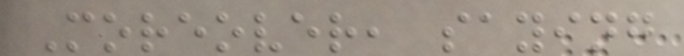Moreover, saying
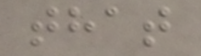that
